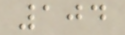104
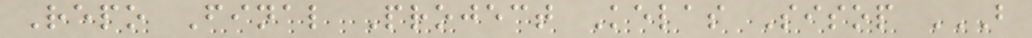Repo Final Project Kelas Sisop B
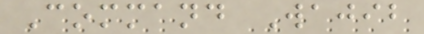Command Wajib
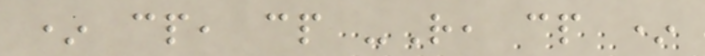* cp, cp -R, cp *
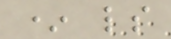* ls
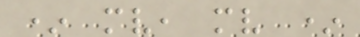* mv, mv *
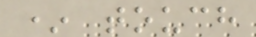* touch
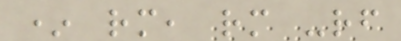* rm, rm -rf
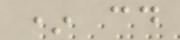* cd
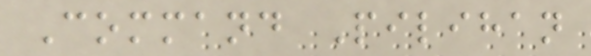Command Pilihan
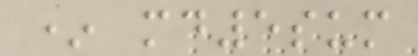* md5sum
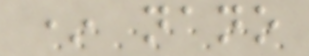* nano
